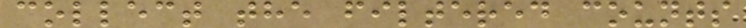collect the filtered counts
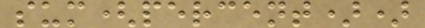sum(percent))
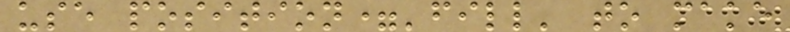use position='fill' to make
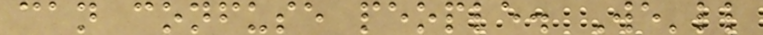can confuse people. We'll
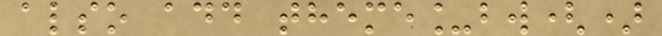also add theme_bw()
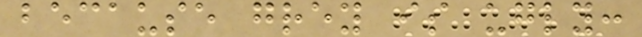because grey is ugly:
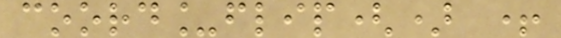coord_flip() +
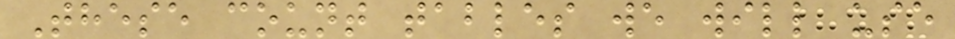These count tables we will use
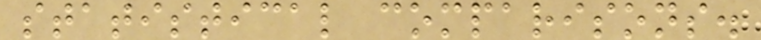statistical comparisons.
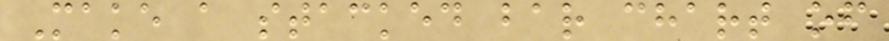Make a stacked bar chart of
